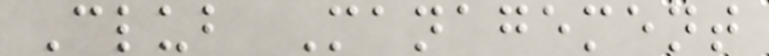Club Management
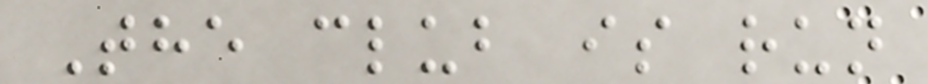The club is run
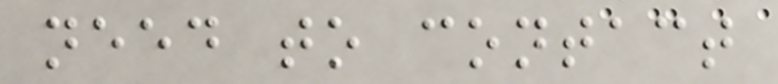need to contact
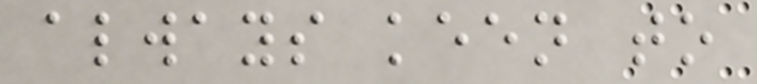always keen to
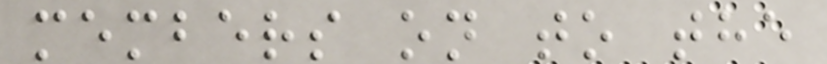members on to the
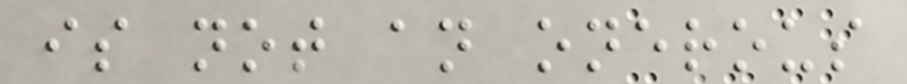is not an onerous
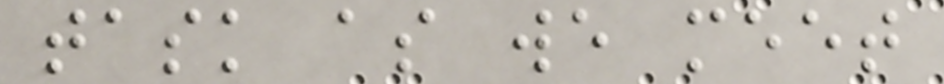task as we meet
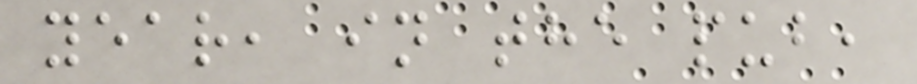year, in the pub,
